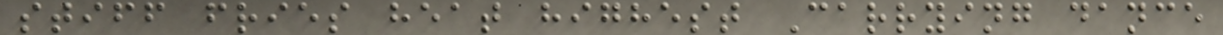stiff fries heat highest Carrying dance
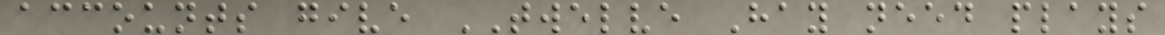accounts give TWELVE Hay need plays
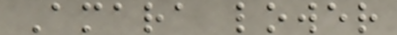Amara lower
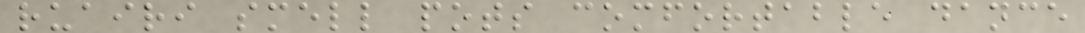ruairi smell pots comfortable dance
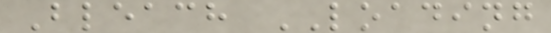Bleach LOADING
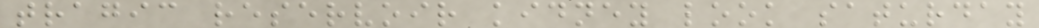tragic reservoir kidney look saturday
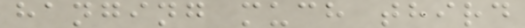hanging much third
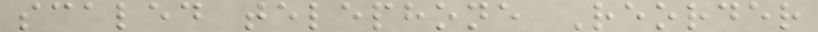scaled telephone Reorder
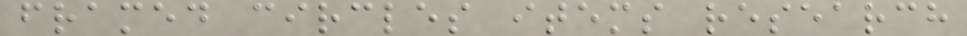framed circles items research
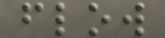flow
